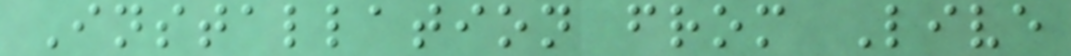Installation from Live
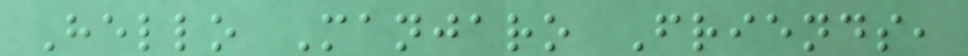Hello Manjaro Friends,
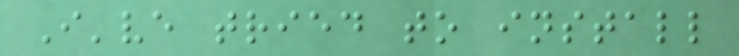I've tried to install
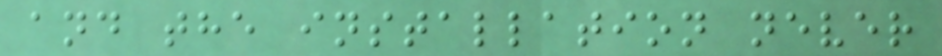and the installation never
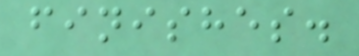finishes.
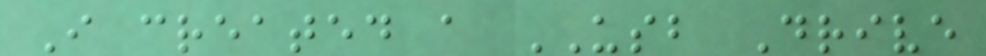I created a USB Drive
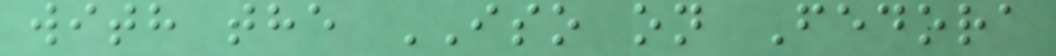with the ISO on Fedora
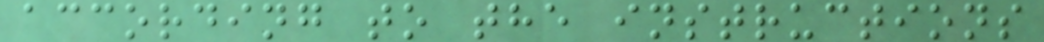according to the instructions
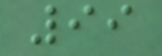99
